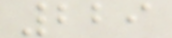229
